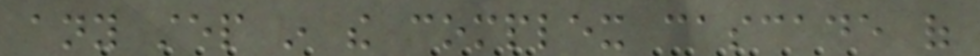any step in the complex cascade of
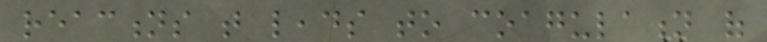reactions that leads to coagulation of
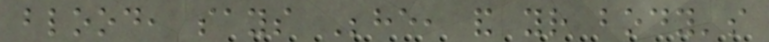blood, says Behe, and your body's
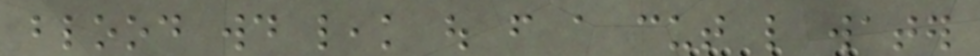blood would leak out from a cut like water
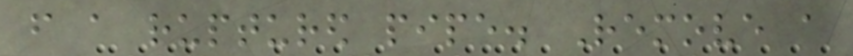from a ruptured pipe. Remove a
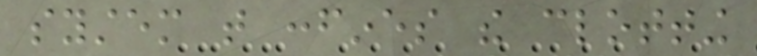system that confines the clotting
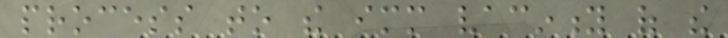process to the immediate vacinity of the
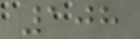108
